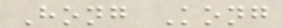Hong Kong
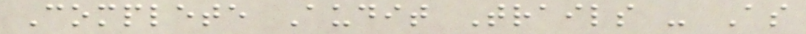Complete Audit Trails - As
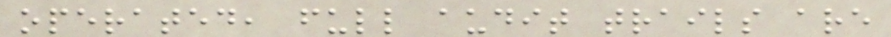operated, full audit trails are
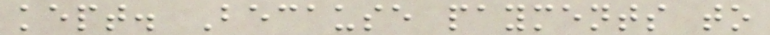kept. Because payments to
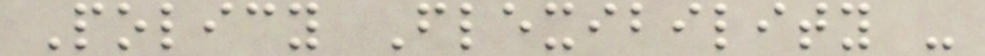Policy Flexibility -
